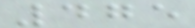475
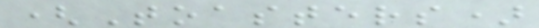(Toasters)
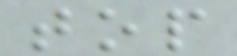top
